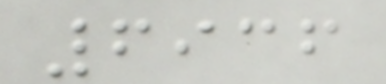6936
